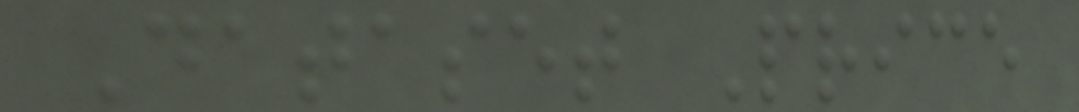Dataset Price
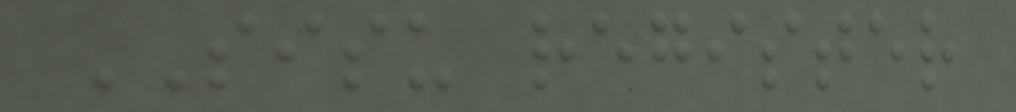SISU register
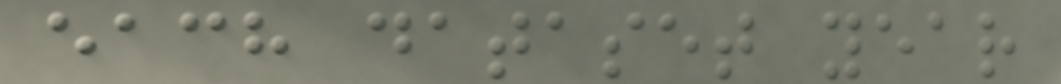each dataset year
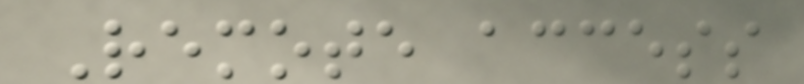Remote access
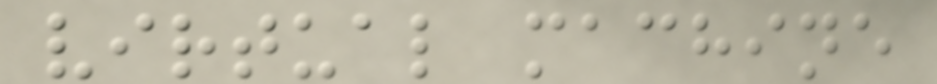virtual machine
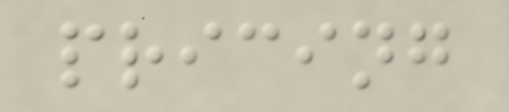pricing
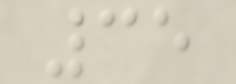35
